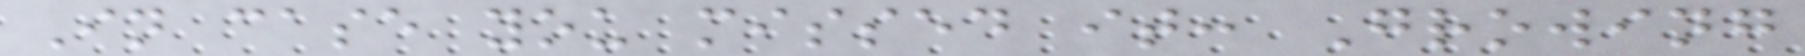In case you missed it: Growing
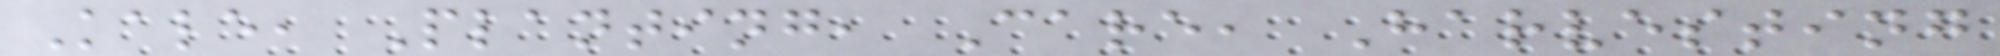Kale, Planting, Care, Harvesting
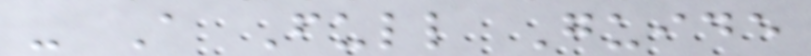- A Full Guide
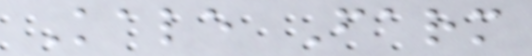Kale Farm
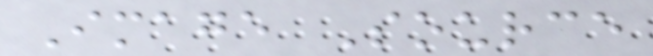Image Source
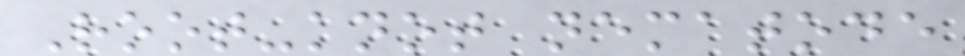Root-knot nematode
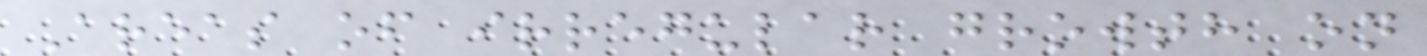Areas of irregular growth on
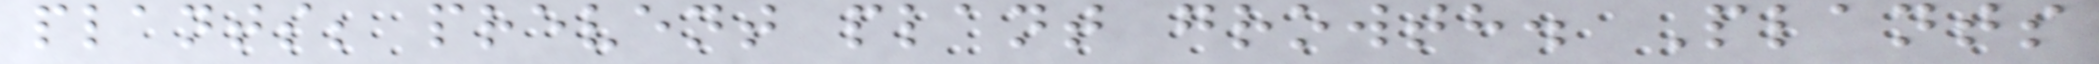plants; prevent plant growth. Plants
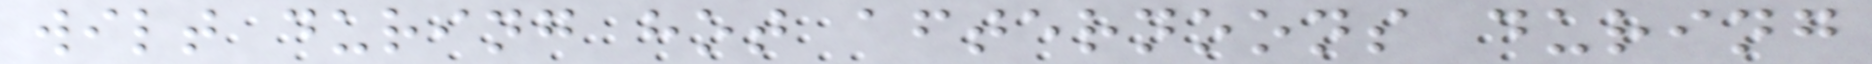wilt during hot afternoons during
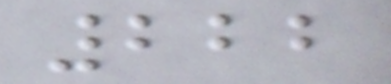222
